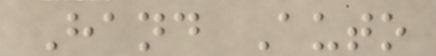Hand Auto
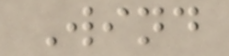Wind
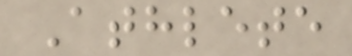Athlete
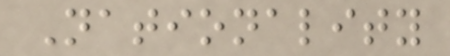Nationality
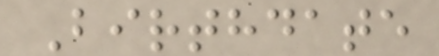Birthdate
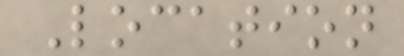Location
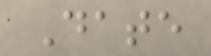Date
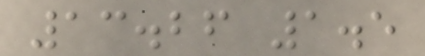13.26 1.5
